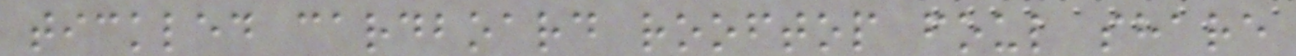tickled cardboard rooftop foul share
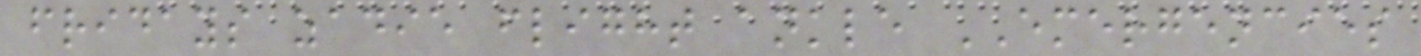fridays zadie flight ankle EMERGENCIES
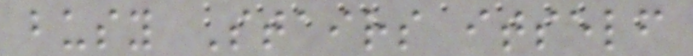busy Stairs itself
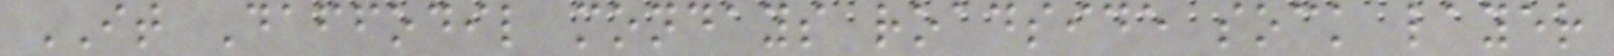IT Daffodil mondays roadside sock layer
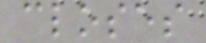closes
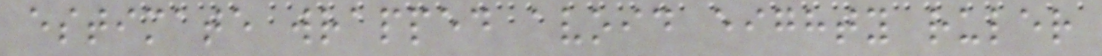estimate wrapped avoid eighty ruler
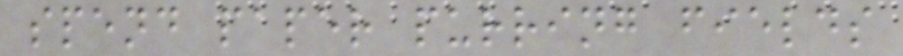spend paper purring fields
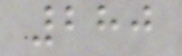280
